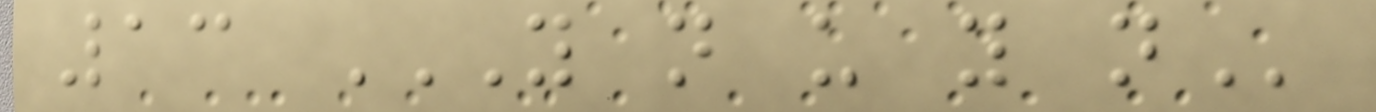13 Y N U Y N
